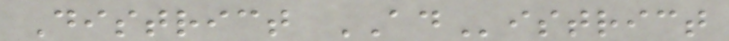District ADistrict
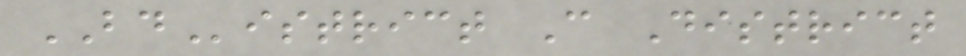BDistrict C District
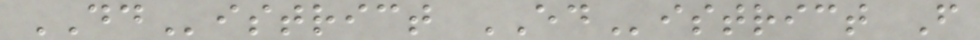DDistrict EDistrict F
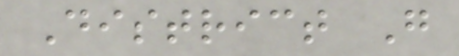District G
